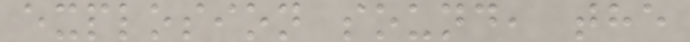explosion sound, the
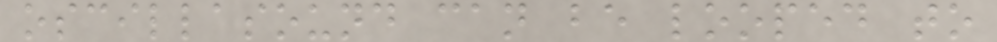oscillasound can be looped to
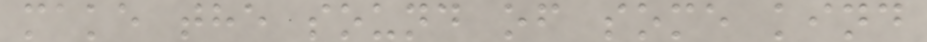make the sound of some kind
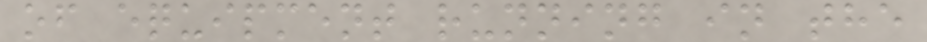of equipment running in the
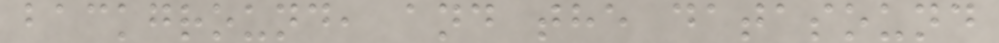background, and the datasound
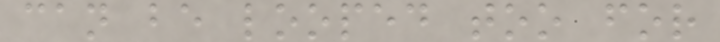can be looped too for
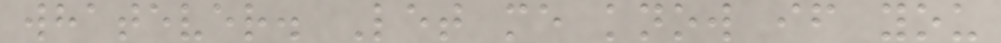whatever. Let me know if you
